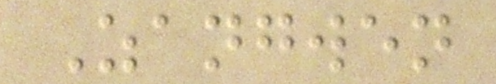Zangwen
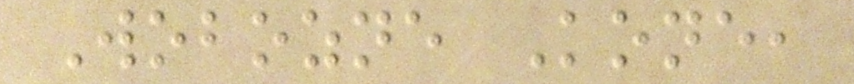Wobozne Kone,
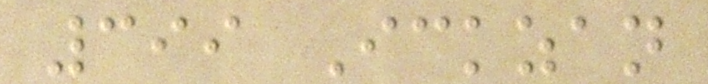399 Ickzan
